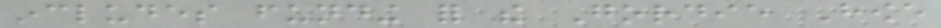includes funding for the Gordie Howe
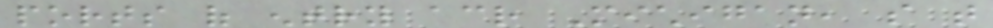ports of entry across Michigan, so that
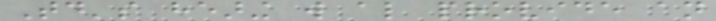Today's hearing will also provide an
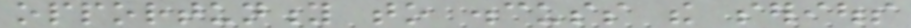opportunity to discuss the serious
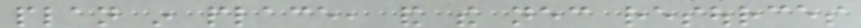plan in place, and the necessary resources
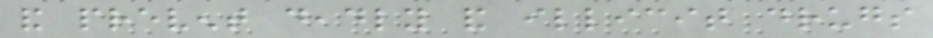and prevent deadly and illicit drugs
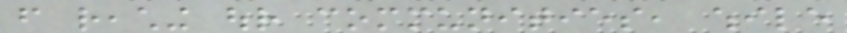from reaching our communities, while
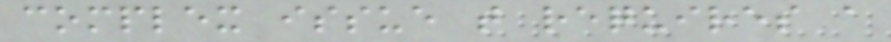complex issue that requires a
